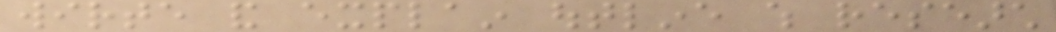wirte and explain outline which research
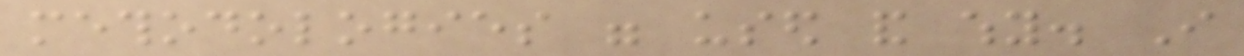methodologies were used and why. I
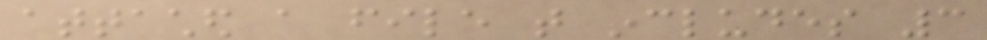attached a file that includes 3
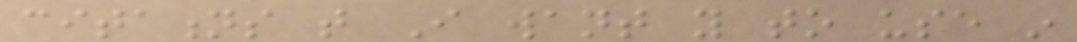citations that I want you to use in
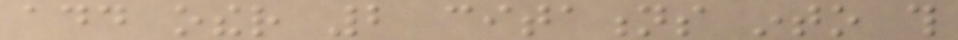add other 2 citations into this
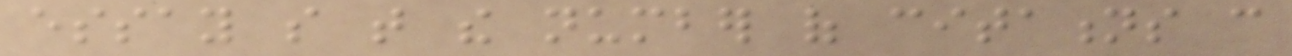essay so that the number of citations can
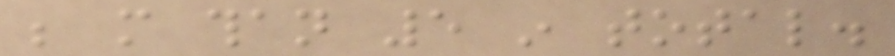be more than 5 in total.
